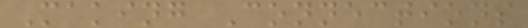Making Connections
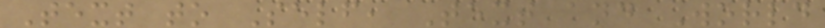Text to Self, Text and World
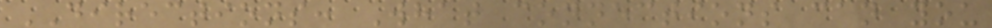DIRECTIONS: What connections can you
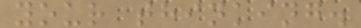your thinking.
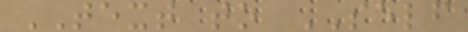TEXT to SELF
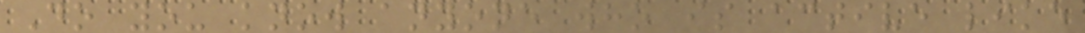Do you know anyone who is active like
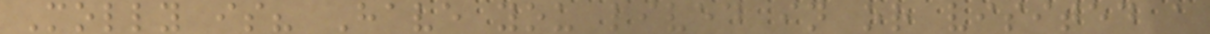Molly is? Have you lived in or visited a
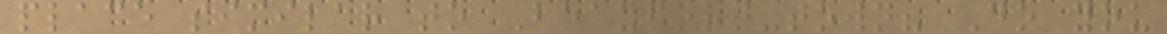place similar to Beaufort-town? Do you
